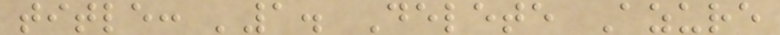title: '1. Delete Azure
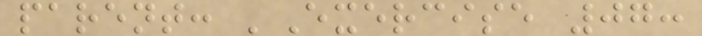parent: 'Exercise 07:
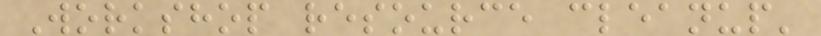Workshop resource cleanup'
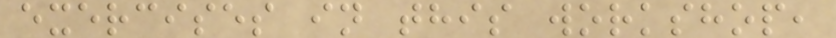exercises in this workshop,
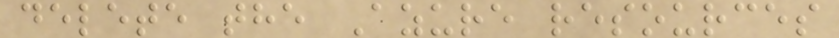delete the Azure resources
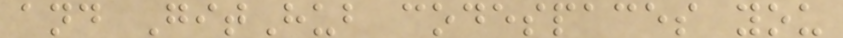and GitHub codespaces you
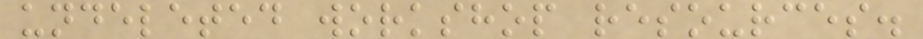undeleted workshop resources.
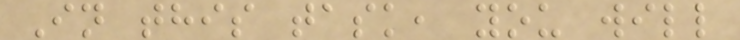In this task, you will
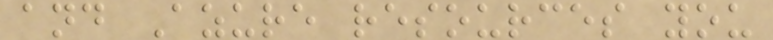and Azure resources you
